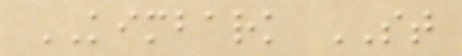KIMBARK ST
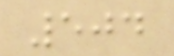504
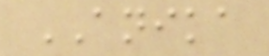ANIKA
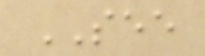SEE
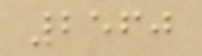2560
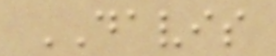DAVIS
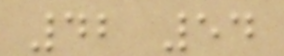42 54
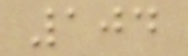104
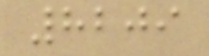8209
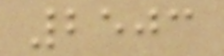2503
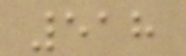518
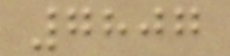7807
